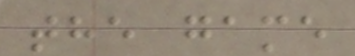the game
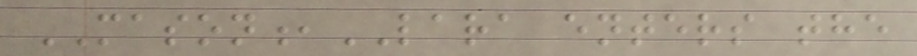MASON,LARA enters the
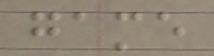game
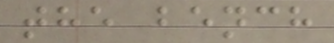the bench
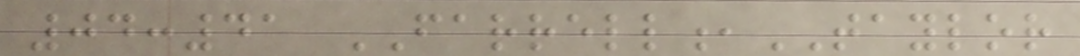04:41 FARRELL,TAYLOR
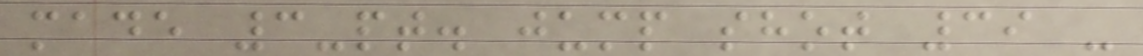made 3-pt. jump shot 39 -
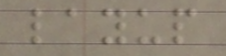layup
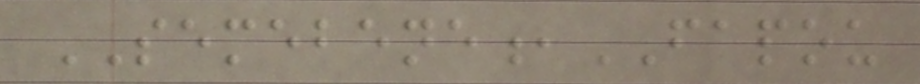SEMEBENE,FAPOU
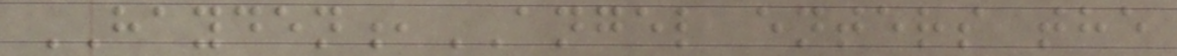HAYDEN,ANGEL enters the
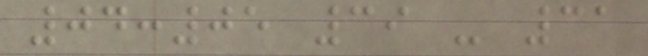04:05 39 - 31
